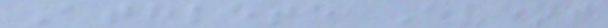Athlete Event
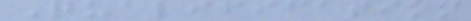Qualification
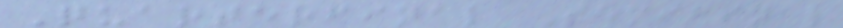Quarterfinal Semifinal
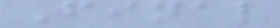Final
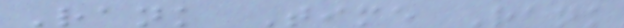Rank Time Rank
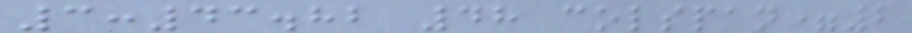3:43.82 48 colspan=2
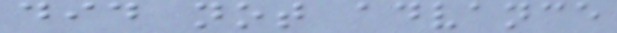did not advance
